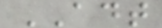ADT
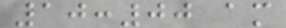10:00 am
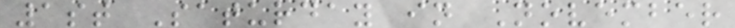1st Saturday in November
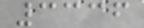3336
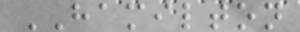HAMILTON
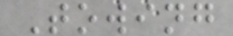Towing
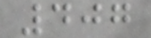407
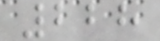228
